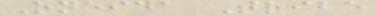Oneida Tribe
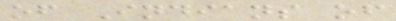of Indians of
